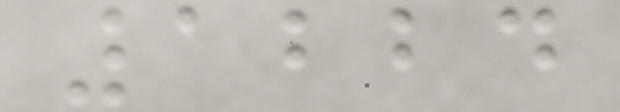1224
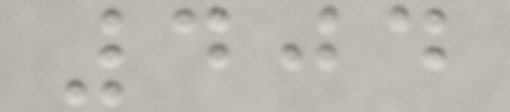404
